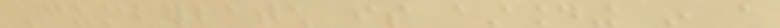Cumberbatch is astounding in a
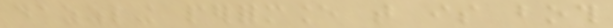dazzling performance that is both
